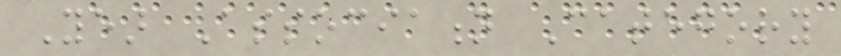Year Association Category
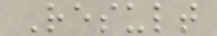Result
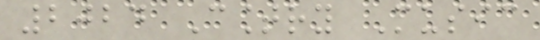2024 Country Music
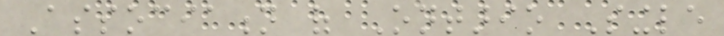Association of Ontario Single
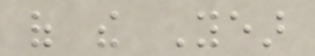of the Year
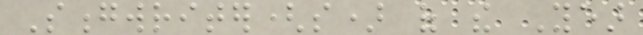Songwriter(s) of the Year
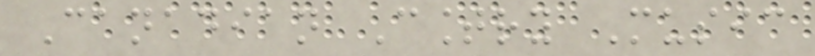Canadian Country Music
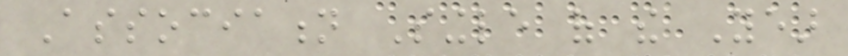Association Single of the Year
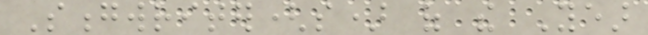Songwriter(s) of the Year
